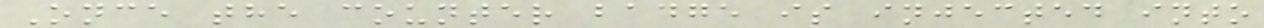Once the counter badge is injected into
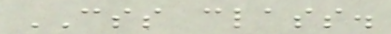CSS class.
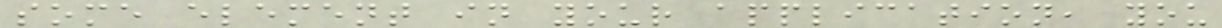some element in your application, you
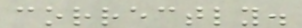correctly.
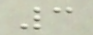3
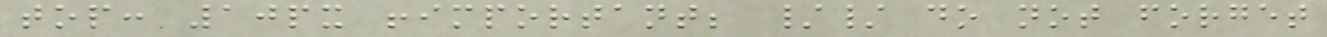top: 10px !important; // do not forget
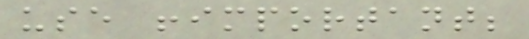use !important;
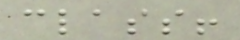class!
